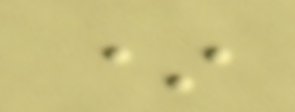*
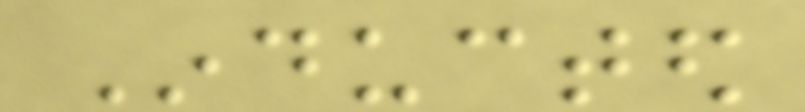Inducted
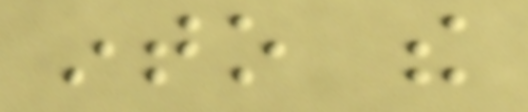into the
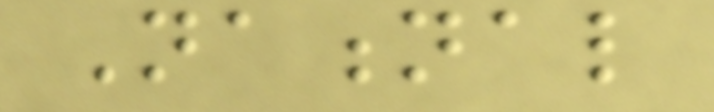National
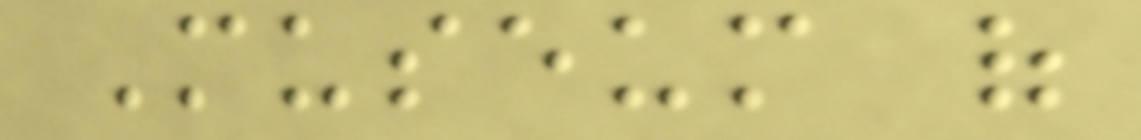Museum of
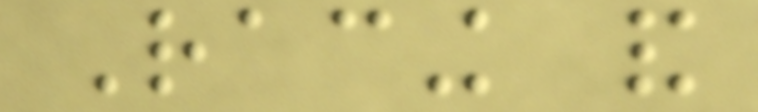Racing and
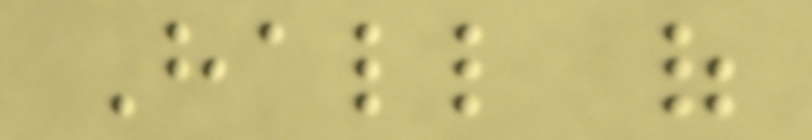Hall of
